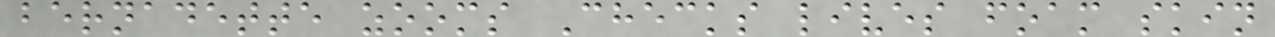bernadette zooms Checks lives foam skin
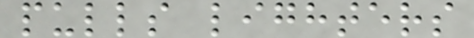pulls lighters
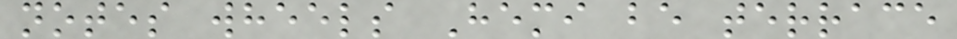notes wheels Hemi be terrace
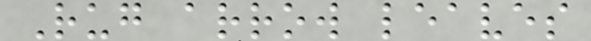Rug arrow leaves
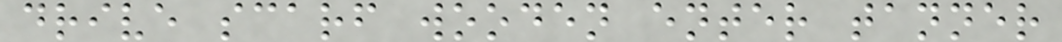drive scarf wooden enter tanner
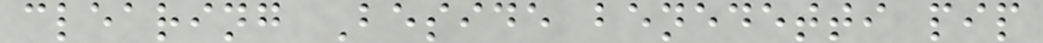clearing Beside benedetti pip
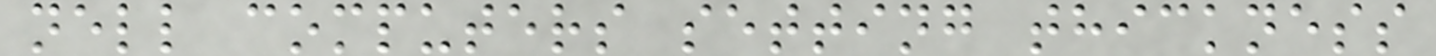nell computers setting thickness
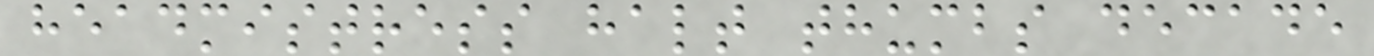headmistress halt thumbs decade
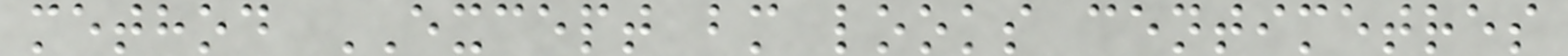method EXCEPT bm looks centimetres
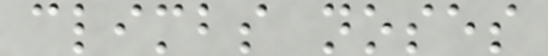climbs noses
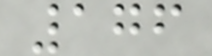176
